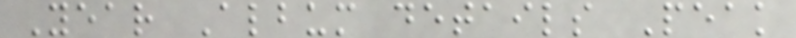Year Album details Peak
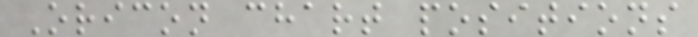Oricon chart positions
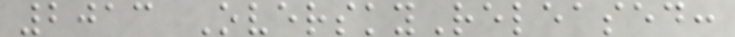2013 OverskyReleased:
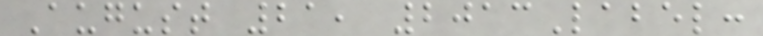August 21, 2013Label:
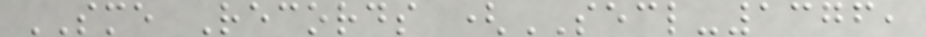SME Records (SECL-1376,
